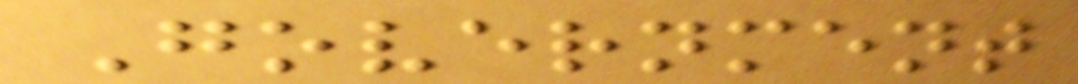Government
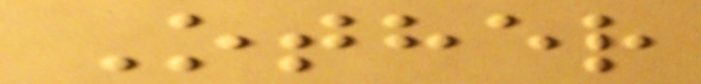Other
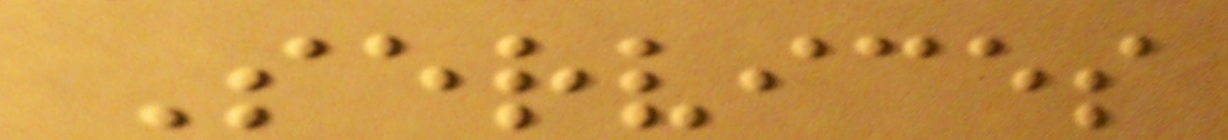Services
